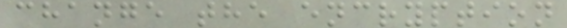change the encryption
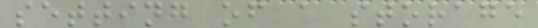setting of a storage
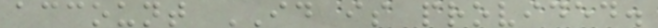account ID is provided.
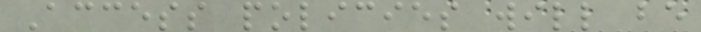Access policies will be
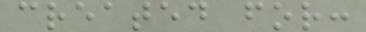created for:
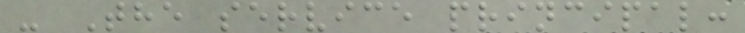- The service principal:
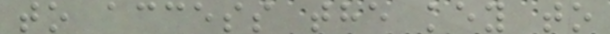to access the key to
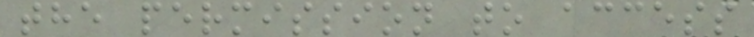the permission to access
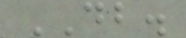DB.
